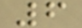6
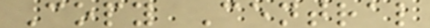Copy Central
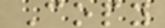Copy
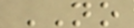NO
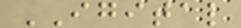IGITAL
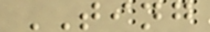TING
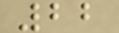22
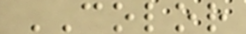COLOR
